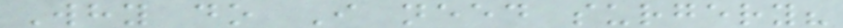Why do I need surgery?
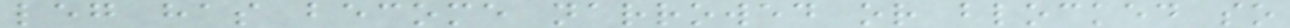leg has become narrowed or blocked so
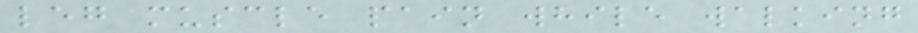leg muscle pain while walking
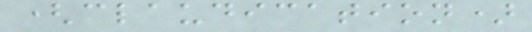(claudication)
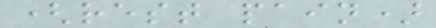(rest pain)
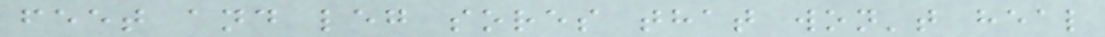feet and leg sores that won't heal
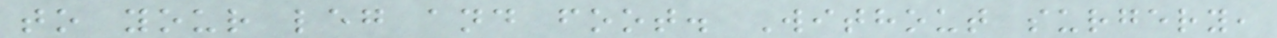to your leg and foot. Without surgery,
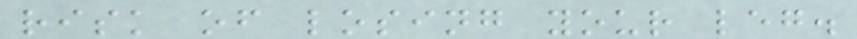risk of losing your leg.
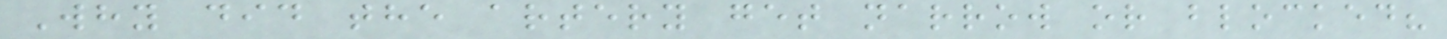Why did the artery get narrow or blocked?
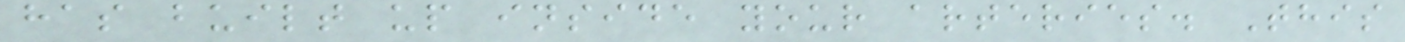has built up inside your arteries. This
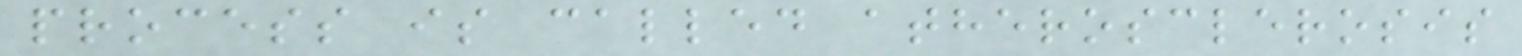process is called atherosclerosis
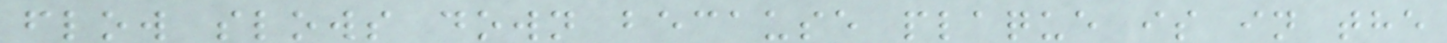flow slows down because plaque is in the
